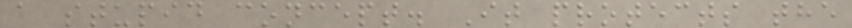a stupid concept. It protects the
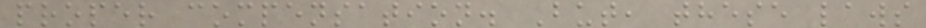proper compensation. But, these laws
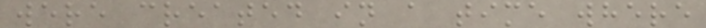were created in a time where
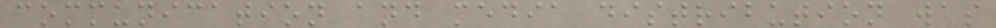communication and media distribution was
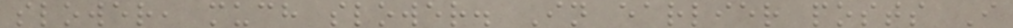slower, much slower. In earlier posts I
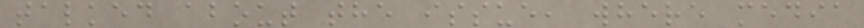talked about the issue, where media
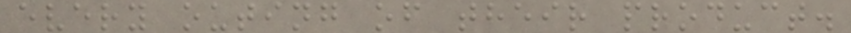every outing of their product.
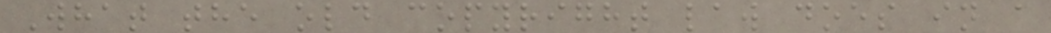What the old copyright law does in a
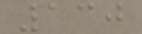130
